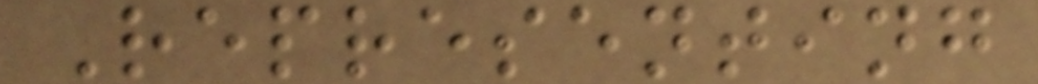Representing
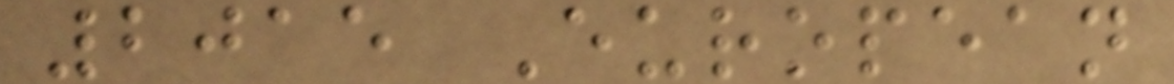2015 European
